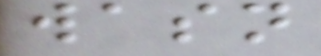wasn
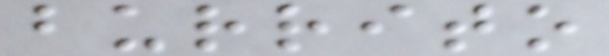burrito
